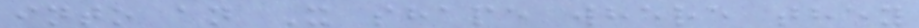into an X shape where they
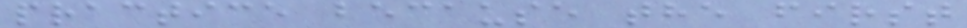practice because the first
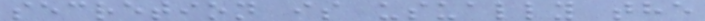secretion is usually the
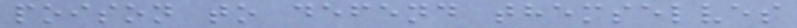poison to defend themselves
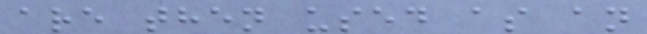are then used as an
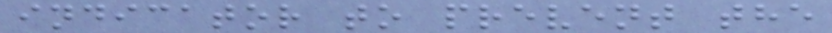indicator to prevent the
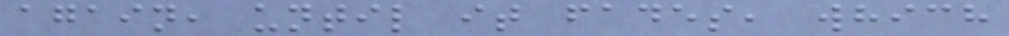again, until it fades, which
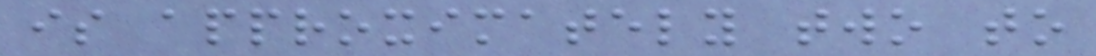is approximately two to
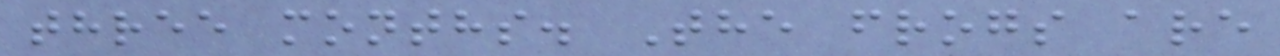three months. The frogs are
